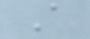A
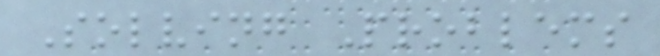Solving Problems
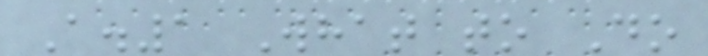A.1 What to Do
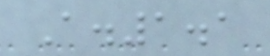A.1.1
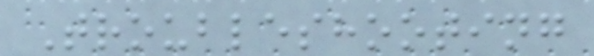Troubleshooting
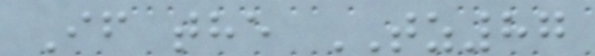If the TZ87
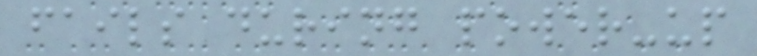fails during power-up
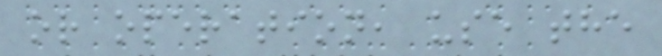or operation, use the
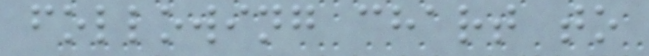following chart to
